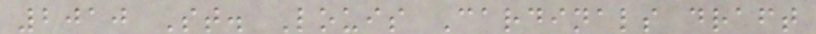2010 St. Louis Cardinals draft
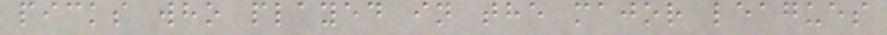picks who played in the major leagues
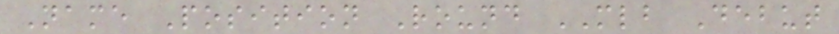Name Position Round MLB Debut
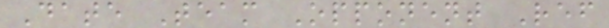Date Team Opponent Ref
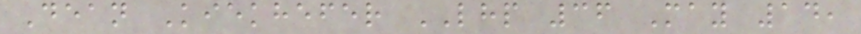Dean Kiekhefer LHP 36 May 14,
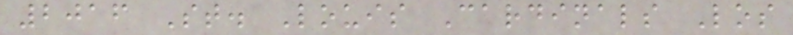2016 St. Louis Cardinals Los
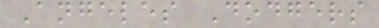Angeles Dodgers
